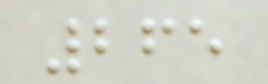265
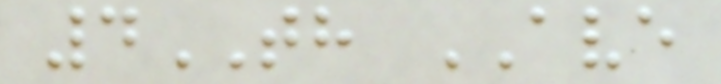4TH AVE
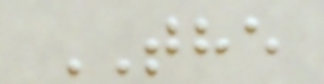THE
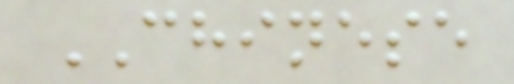CHINESE
